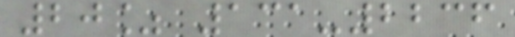20% 131-2236
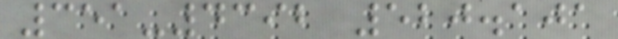351-4392 520.101
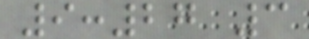9:27 3
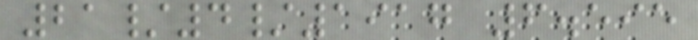21/4/1917 6.595
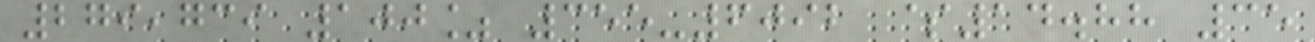279,739 100% 355-6092 $14.88 35
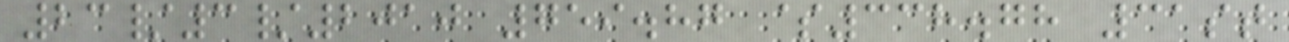23/3/2010 759.87 $338.78 31st
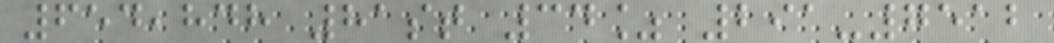654,848 81st 34% 291-7512
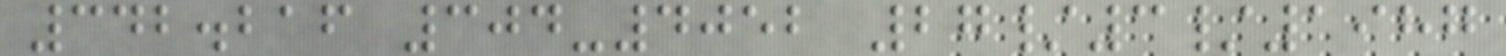342.216 304-4052 27/3/1987
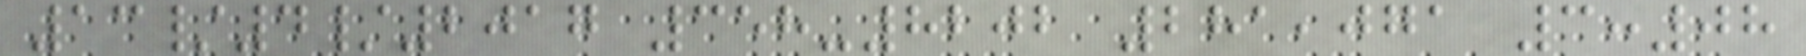13/4/2017 358-8202 281,071 3:08
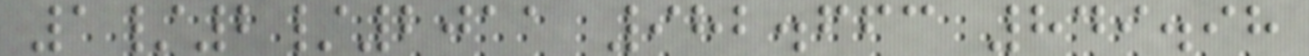1/2/2011 982.663 849.98
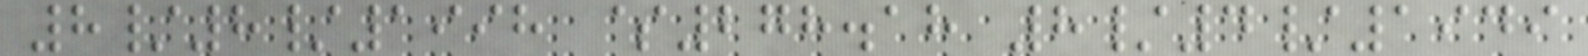8/8/1998 $278.18 8/4/1949
